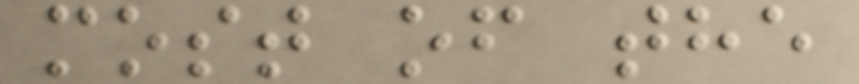most of the
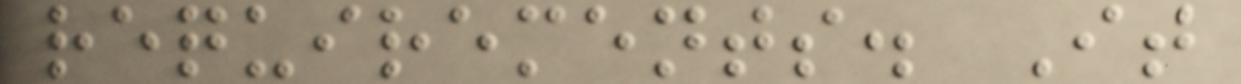requirements. It
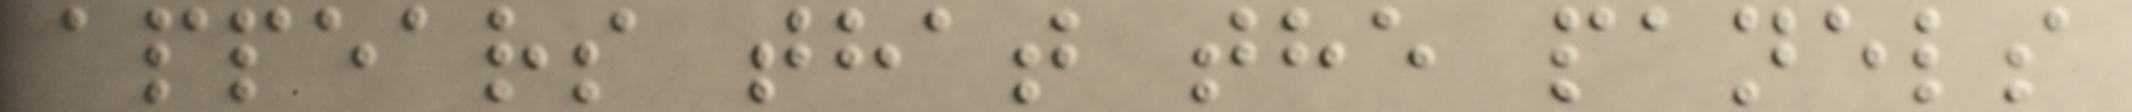appears that the panels
